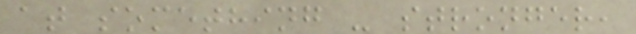at something - stronger,
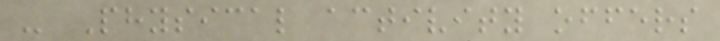- Physical activity offers
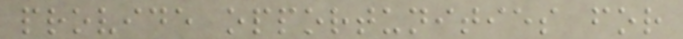provide opportunities for
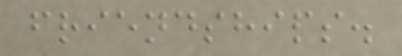friendships.
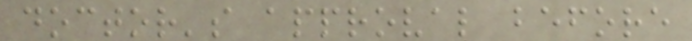doctor's approval before
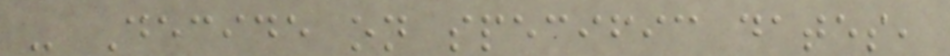- Decide on specific dates,
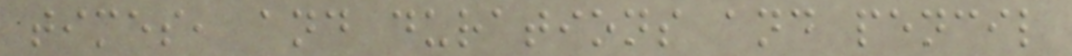times, and durations and pencil
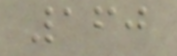160
